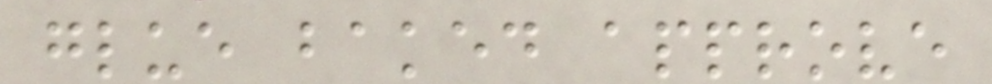glue baked approve
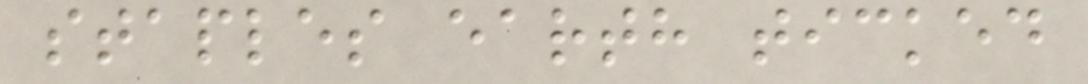staples earth ticked
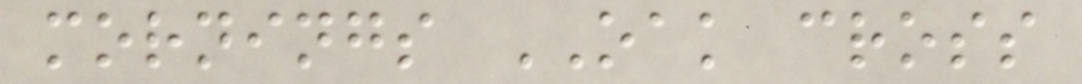mornings OAK cross
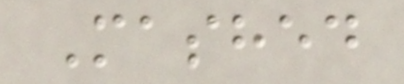Mashed
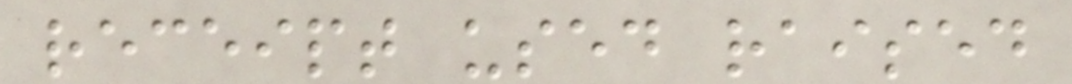receipt used raised
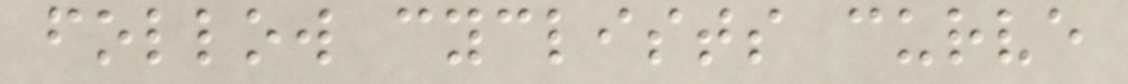follow cyclists curve
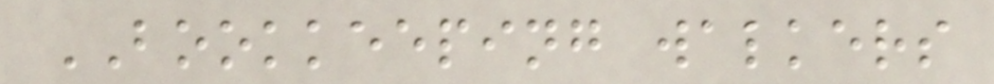BOOKKEEPING walkers
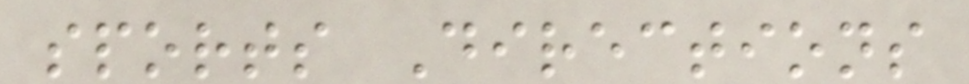sports Directions
